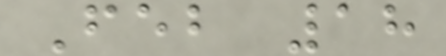Feb 18
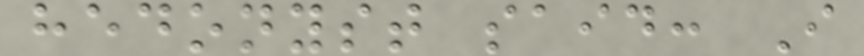hedonyst said: I
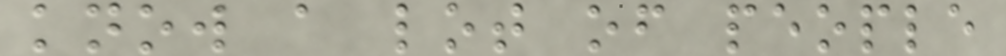know a lot of people
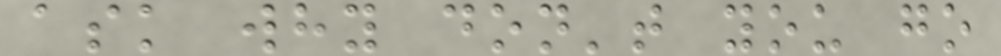ask why don't you go
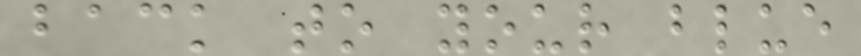back to your blue
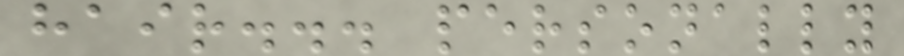hair... personally
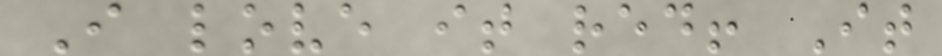I love it red! It
